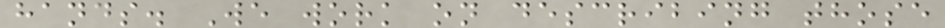hands. We work on describing those
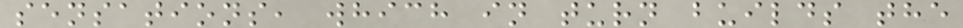sensations, which in turn builds the
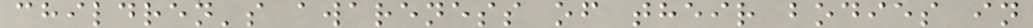children's awareness of their bodies in
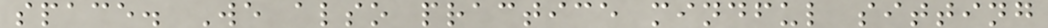space. We also practice mindful sitting
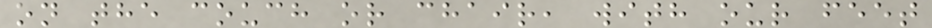on the couch or chair, with our feet
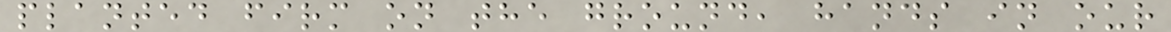planted firm on the ground, hands in our
